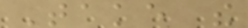Take the
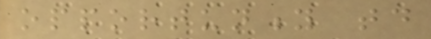opportunity today
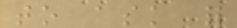to ask for
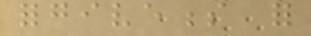forgiveness for
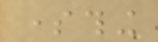something
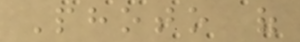Photo of
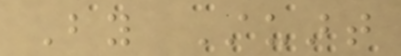By Stuart
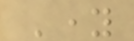Young
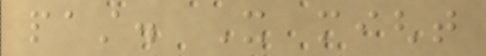past. It might
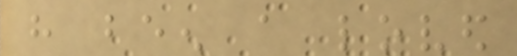have been a loved
